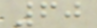60
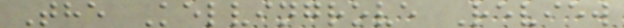The Kelvingrove Review
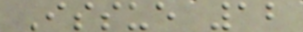Issue 12
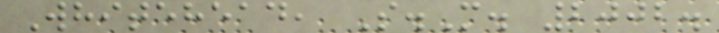Whitehead, S.M. 2002.
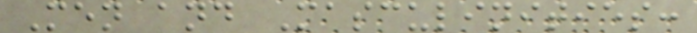Men and Masculinities:
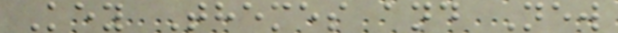Key Themes and New
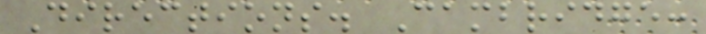Directions. Cambridge:
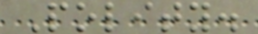Polity.
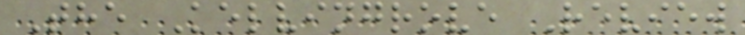The Kelvingrove Review
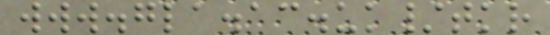www.gla.ac.uk/tkr
